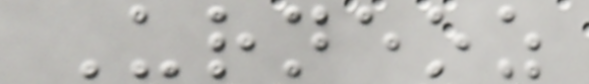Urneoz
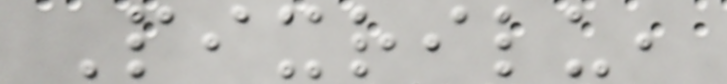Pixrilu,
